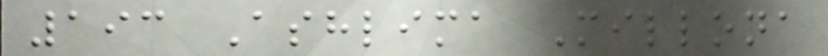193 Ashlima Millona
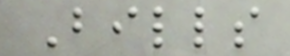Bills
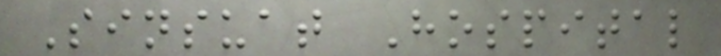Sinsuat Hospital
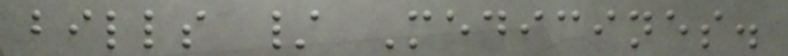bills / Medicines.
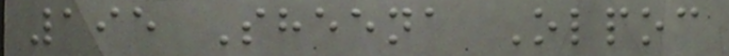195 Sheena Olpoc
